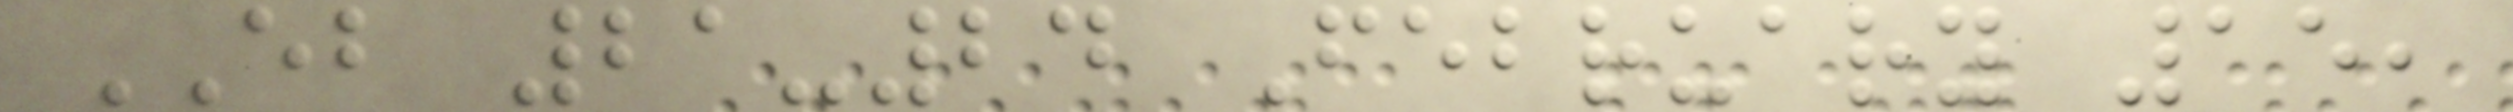EB 21-24 February 15,
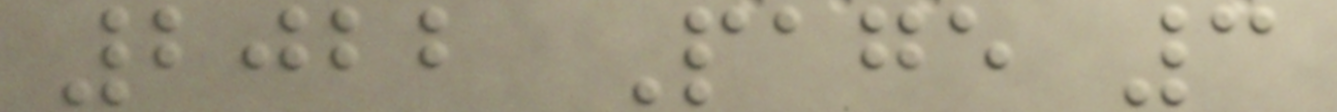2022 Page 3
